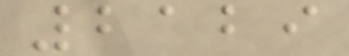2129
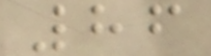86
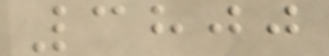3800
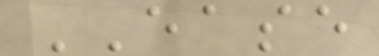EASE
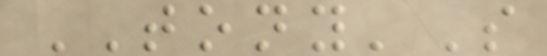TONY'S
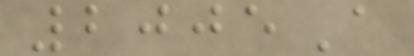2005A
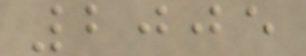2005
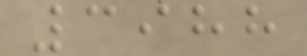3988
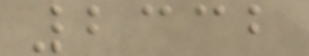2332
